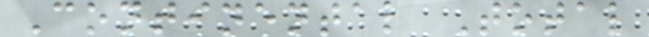Continental Total
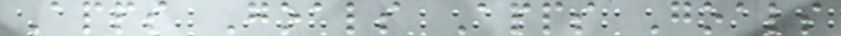Apps Goals Apps Goals
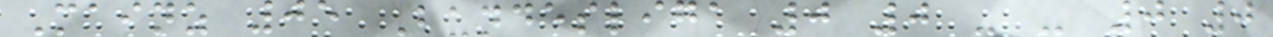Mainz 05 Bundesliga 0 0 - - 0 0
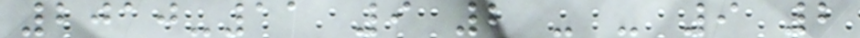2010-11 9 2 - - 9 2
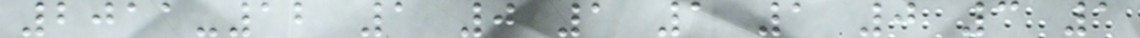2011-12 1 0 1 1 1 0 3 1
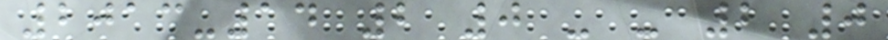2013-14 2 0 - - 2 0
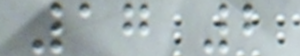17 2
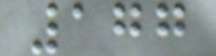177
